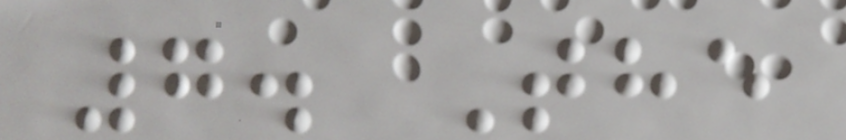7. The
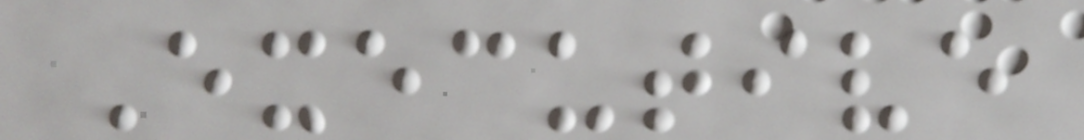Executive
